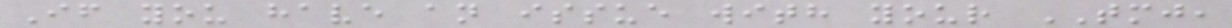If you have an issue with your TMJ,
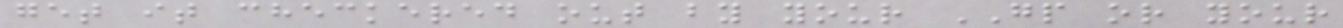get it checkered out by your GP or your
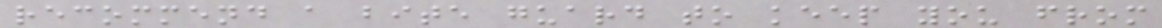recommend a bite guard to keep you from
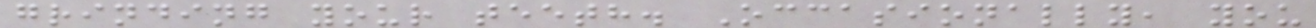grinding your teeth. Occasionally, you
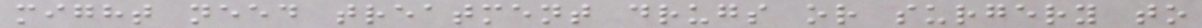might need treatment drugs or surgery to
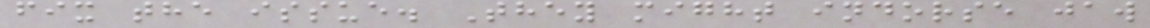fix the issue. They might indorse jaw
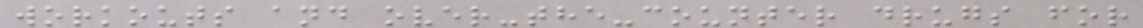workouts and over-the-counter drugs for
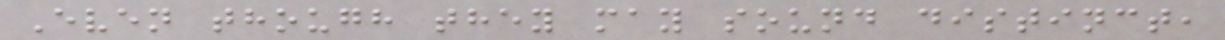Even though they may sound distinct,
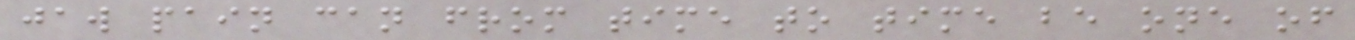jaw pain can from time to time be one of
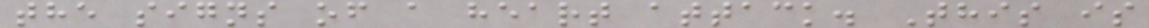the signs of a heart attack. This is
